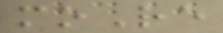moRe
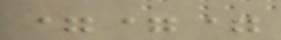===
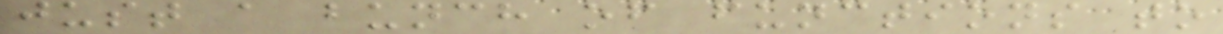just a bunch of functions to
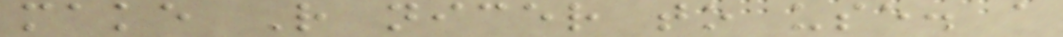make R nicer to use. a
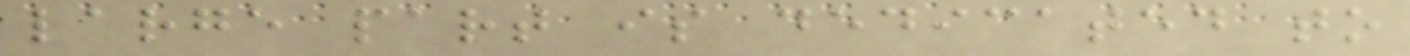large part is dedicated to
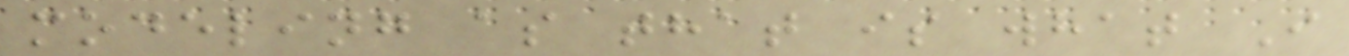modeling as that is what I
